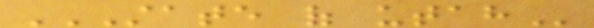STATE OF UTAH
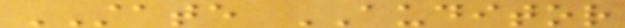STATE AUDITOR
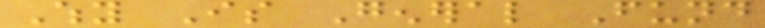Why Is General Fund
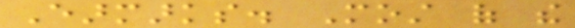Earmarks. Most of the
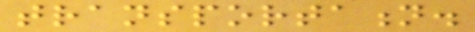transportation.
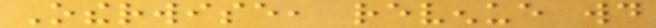Otherwise, revenue would
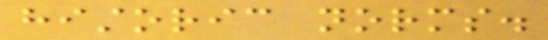historic norms.
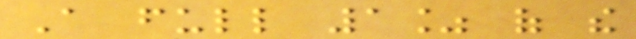A full 1% of the
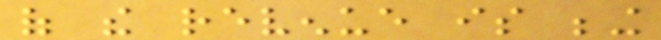of the revenue is being
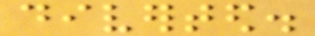diverted.
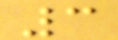3
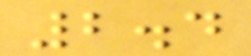2.4
